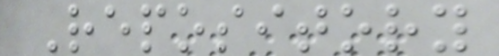Repository
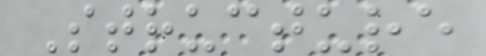Structure
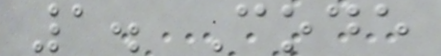1. Code
